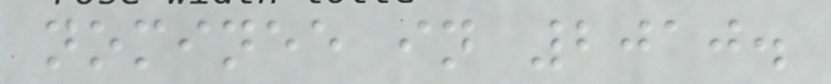nominee in 2010.
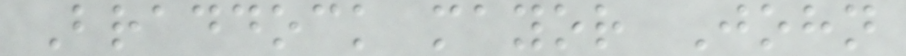Braddock mayor John
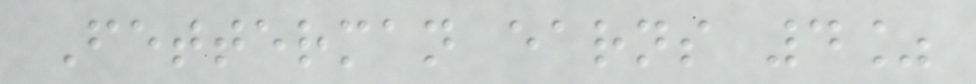Fetterman earns 4%
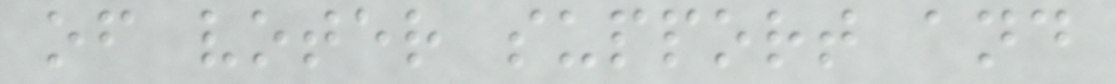of voter support and
